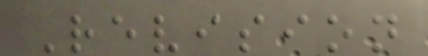Revision
